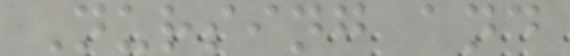Nursing and
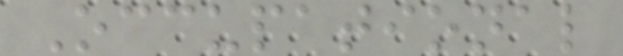Occupational
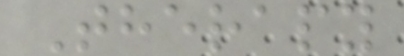Therapy
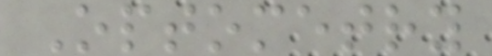Optometry
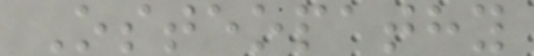Osteopathy
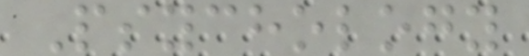Psychology
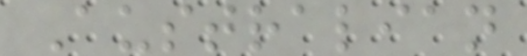Australian
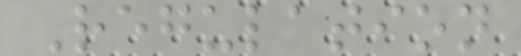Regulation
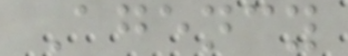Agency
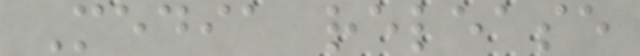Media release
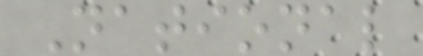National
